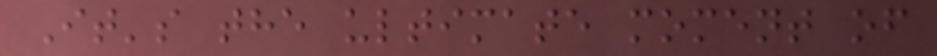It's the ultimate moment of
